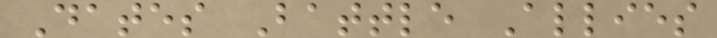Dates Battle Allies
